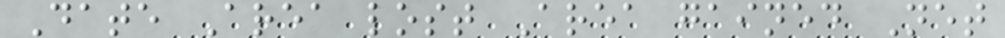Date Area lost Area gained Net
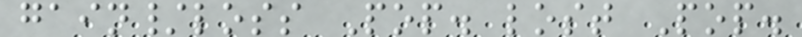gain/loss Pop. lost Pop.
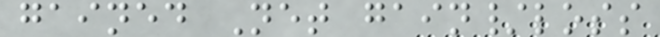gained Net gain/loss
